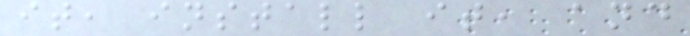it, install it, and
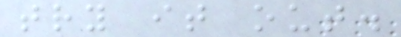try it out.
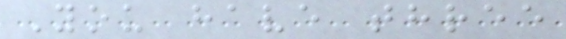You have three
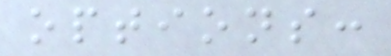options:
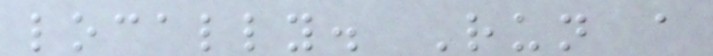locally. Run a
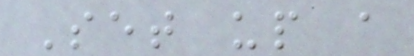Set up a
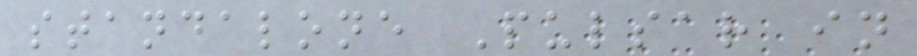standalone Pulsar in
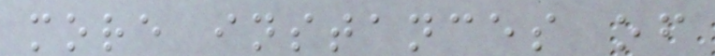more instances of
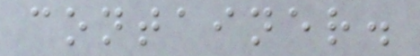container.
